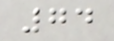74
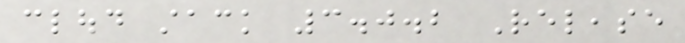cloud stack 3.0.2 Release
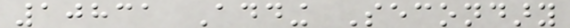10831 Adding Secondary
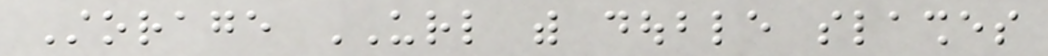Storage URL with double slashes
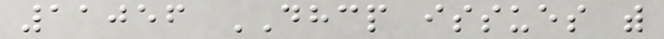11056 DHCP issues with
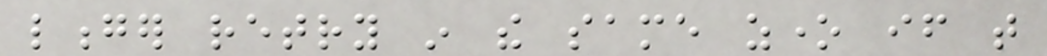longer retry in the same zone if that
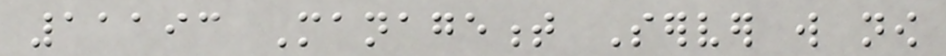11193 Management Server will now
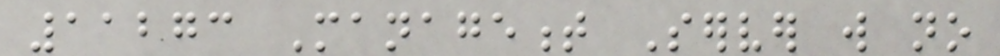11273 Management Server will no
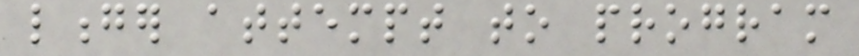longer attempt to program
